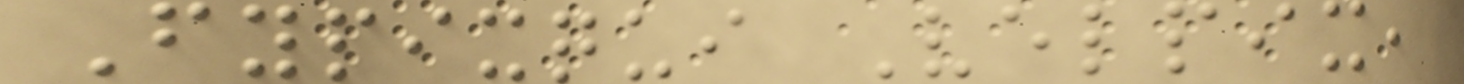Fypixqui Velpix,
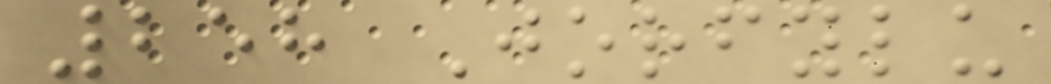258 Jorfylu
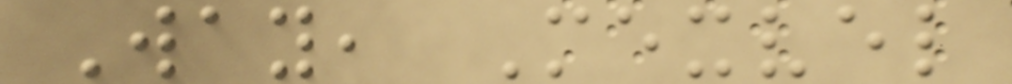Way, Mexvel
